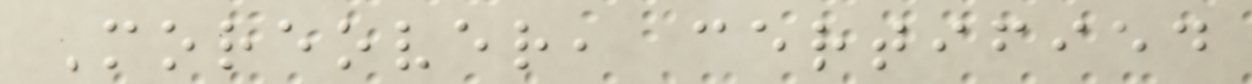Moreover, certified
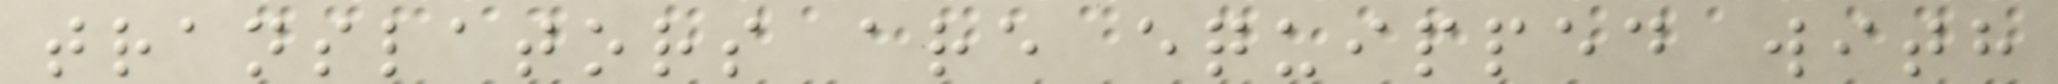translators are equipped with
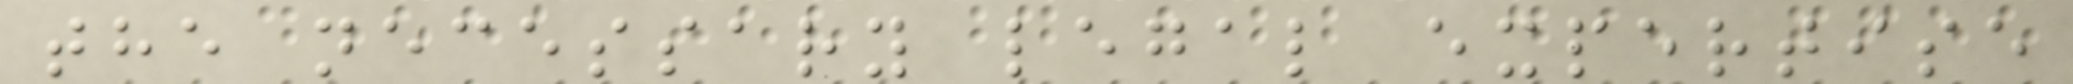the necessary legal expertise
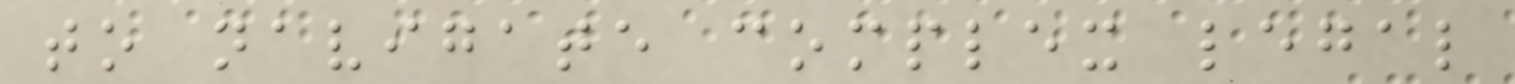to navigate complex legal
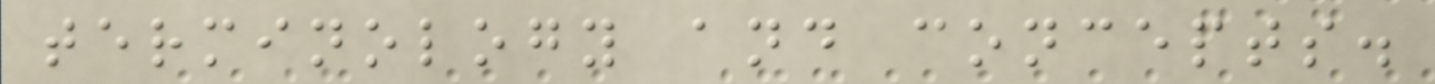terminology and concepts.
